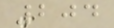204
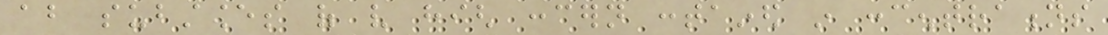about substances of very high concern contained in concentrations
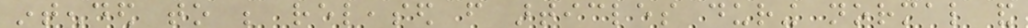intended to be released from articles during normal and
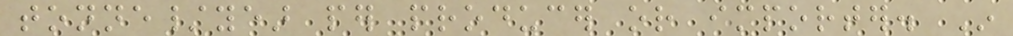tonne/year per producer or importer. In
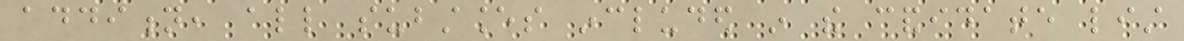addition, all substances included in the candidate list
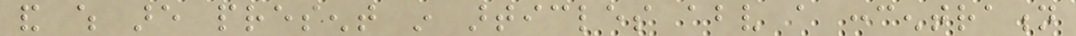and which are present in articles above a concentration
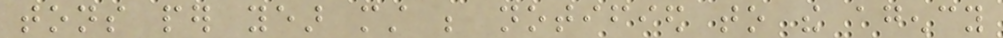tons per year must be notified to the agency
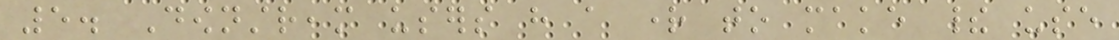5. Downstream users have a right to make their use
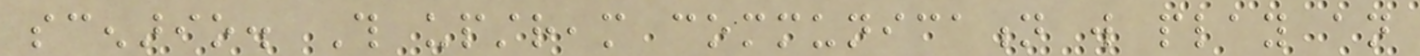scenario. This upstream communication will play an
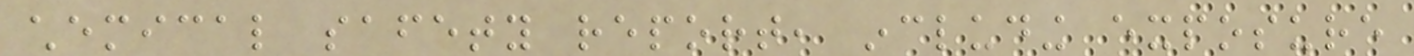chemical safety report, including exposure
